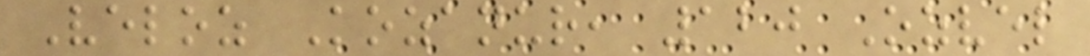Veloz Kozanur, 120 Ozvel
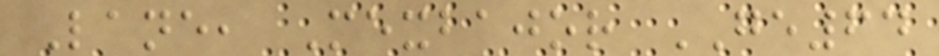Lane, Mexbajor GE64
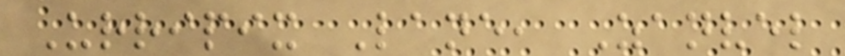Urripix Lane, Zanvel
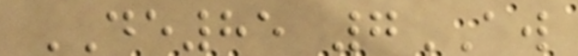DE85 7AW
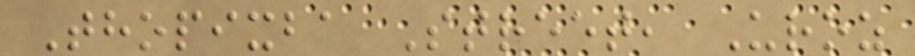Thopixba Street, Uroz
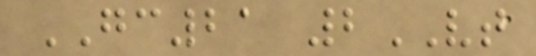GC21 2VT
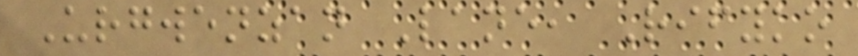Urgwenzan Lane, Rifyko
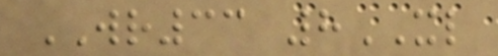WR33 8XL
